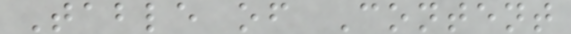Table of Content
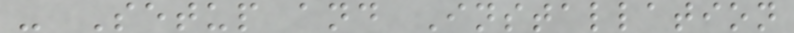- Setup and Installation
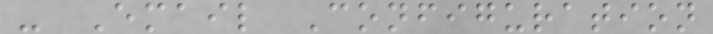- Email Configuration
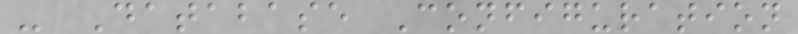- Database Configuration
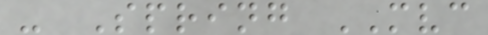- Spring MVC
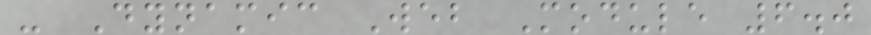- Dynamic Web Module 6.0
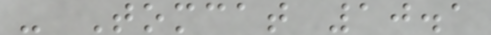- Tomcat 10.1
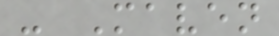- Maven
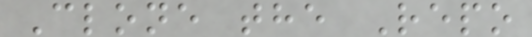Clone the Repo
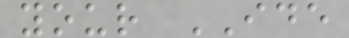your IDE
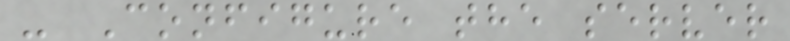- Configure the server
